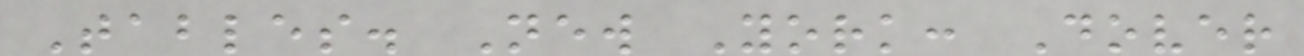Tables. New York: Dover
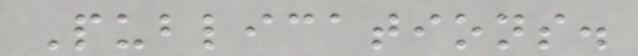Publications.
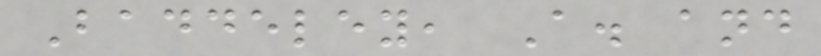Baddeley, A. and
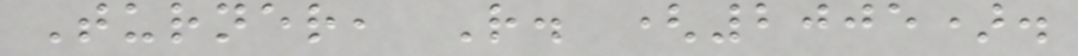Turner, R. (2005).
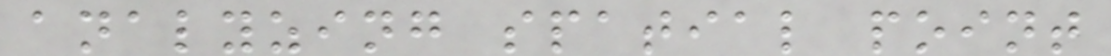analyzing spatial point
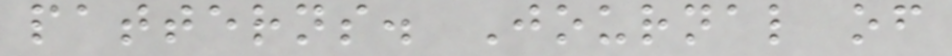patterns. Journal of
